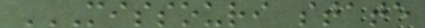MISSOURI STATE
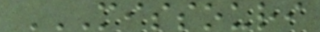MISSOURI
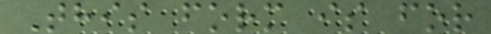This form is for
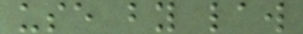use by law
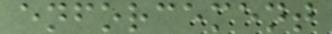enforcement
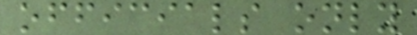officials only
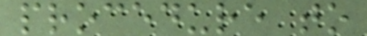procedure to
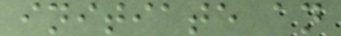initiate an
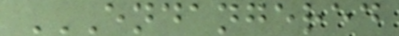ENDANGERED
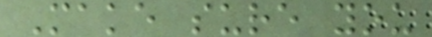Make sure you
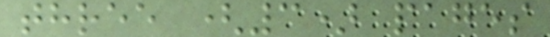three (3) pages
